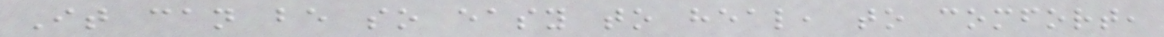It can be so easy to heal, to comfort,
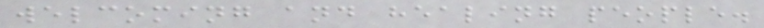welcoming and healing people.
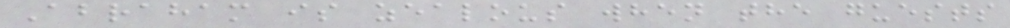Abraham is zealous when the guests
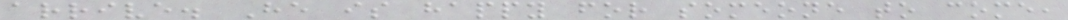arrive. He is happy for someone to come,
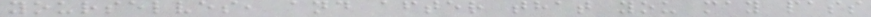yourselves, and after that you may pass
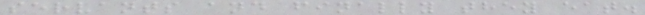servants and finally they eat.
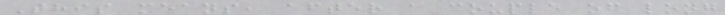This means, after a couple of long
